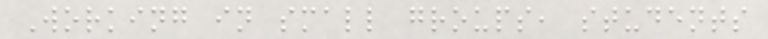Working in small groups, students
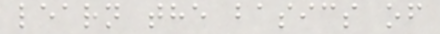learn the basics of
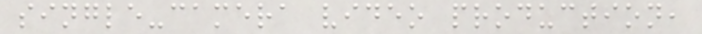single-camera video production,
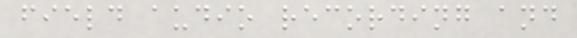field audio recording and
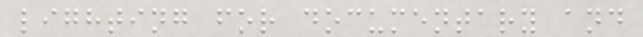lighting for documentary and
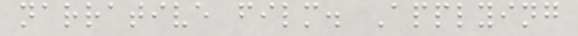narrative film. Applying
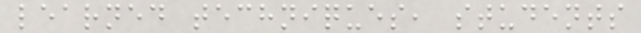learned techniques, students
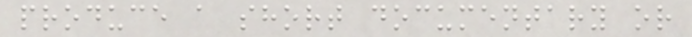produce a short documentary or
